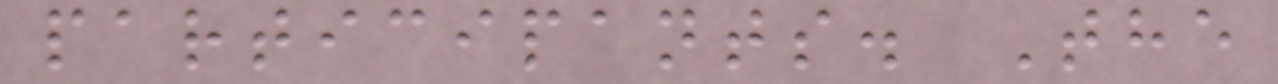participants. The
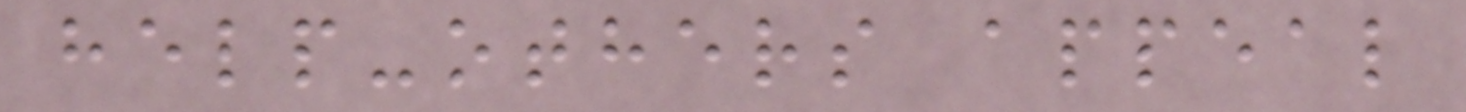help-others appeal
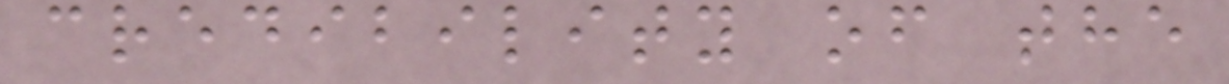credibility of the
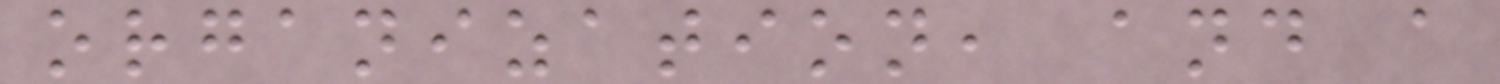organization, and a
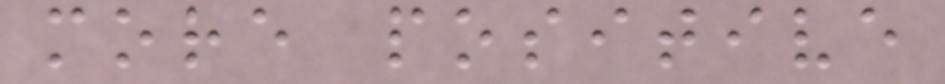more positive
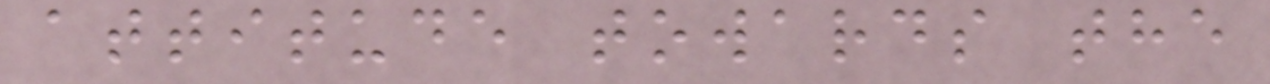attitude towards the
